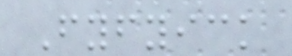Fyfyick
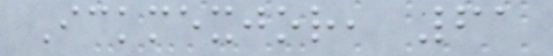Ickmexjor, 61
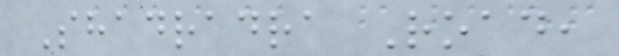Shadradra Road,
